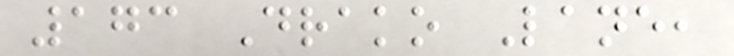173 Drako Lane,
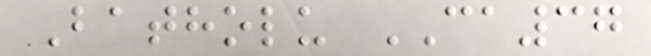Batholu CA37
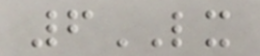6LX
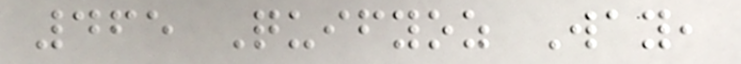465 Quifyoz Way,
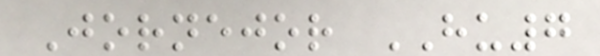Jornejor HU7
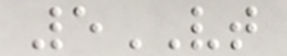5VT
